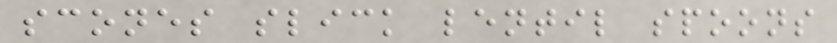scones slick lentil spoons
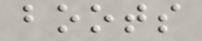boots
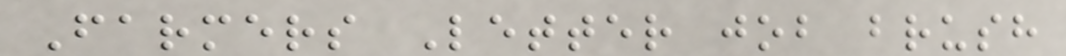Farmers Letter job brush
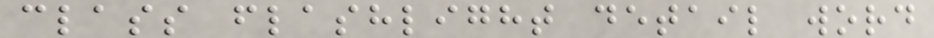class flashlight detail word
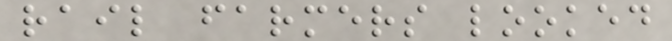rail farmers looked
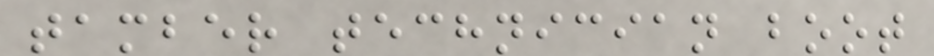tamber technician boot
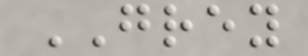GREY
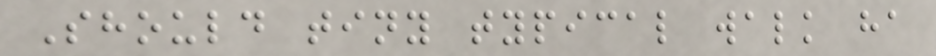Should tiny typical walk ha
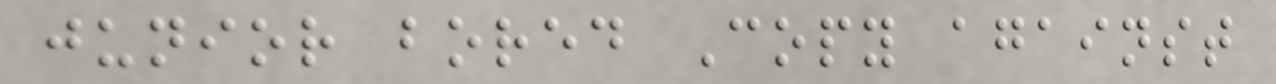junior bored Copy against
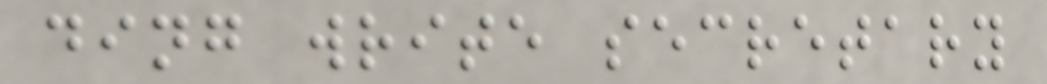ding write secretary
